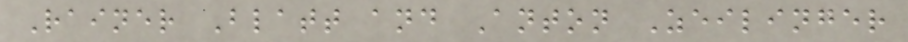Rainer Blatt and Anton Zeilinger
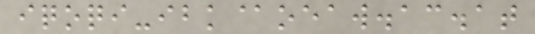iqoqi-ibk@oeaw.ac.at
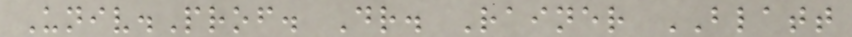Univ.Prof. Dr. Rainer BLATT
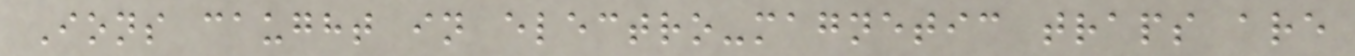Ions caught in electro-magnetic traps are
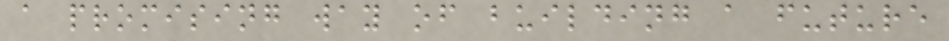a promising way of building a future
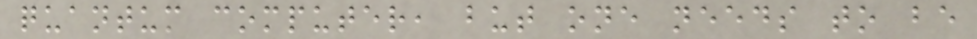quantum computer, but one needs to be
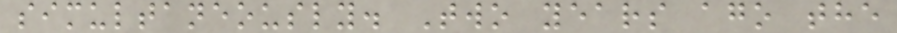simultaneously. Two years ago the
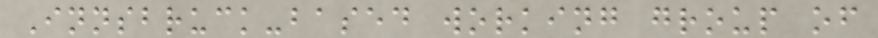Innsbruck-based working group of
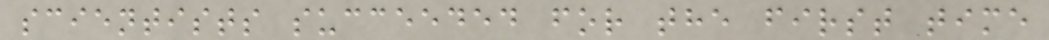scientists succeeded for the first time
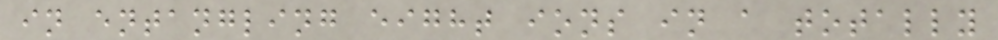in entangling eight ions in a totally
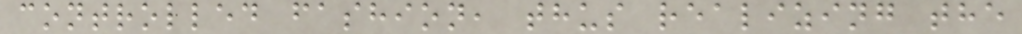controlled fashion, thus realizing the
